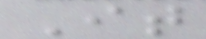It
